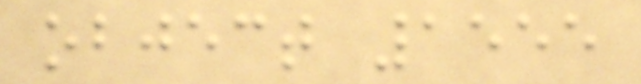object 1555
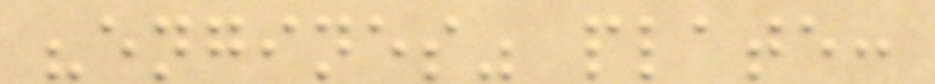"engines" plate:
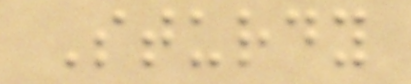Sturdy
